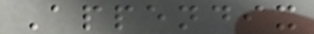Appendix
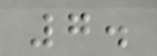7.
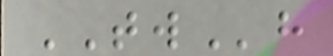TWh
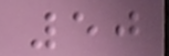50
